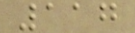117
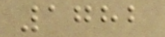1782
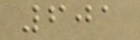601
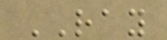RAY
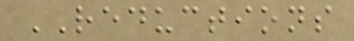REDUCTIONS
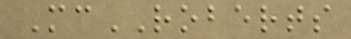McROBERTS
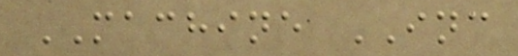MACHINE INC
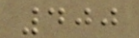400
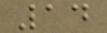14
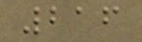216
